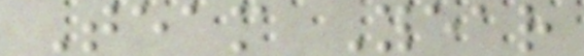Team Year
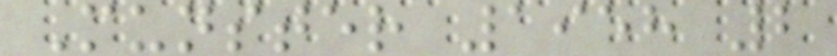Munster 1958 2
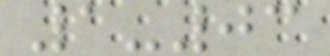1-03
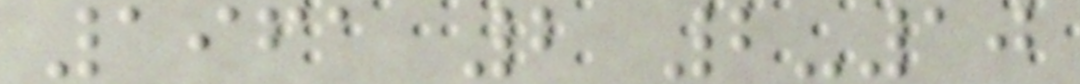1961 2 2-10
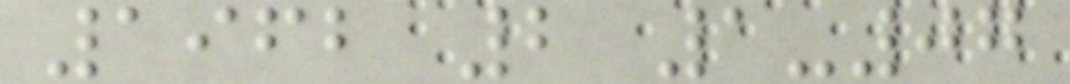1962 2 1-07
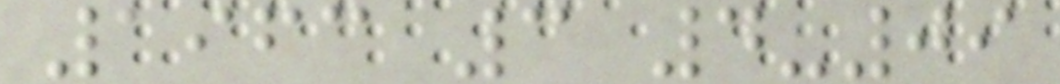1963 3 4-09
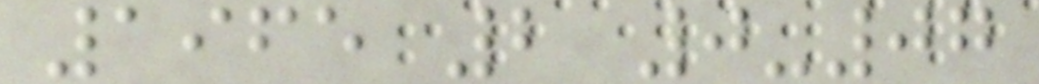1965 2 0-07
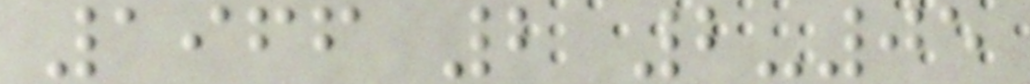1966 2 2-05
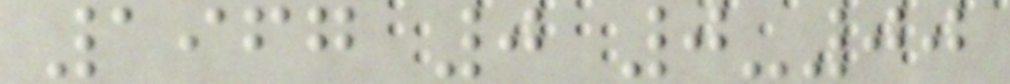1967 0 0-00
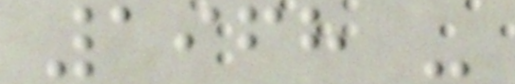1968 -
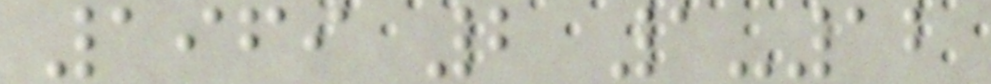1969 2 1-12
